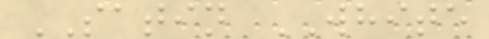SATIN WHITE
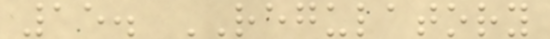15. REGULATORY
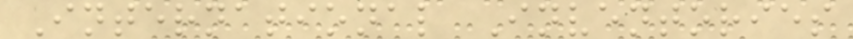International Inventories
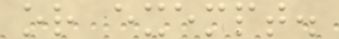or exempt.
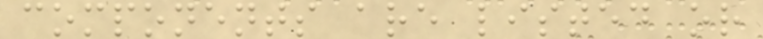components are listed or
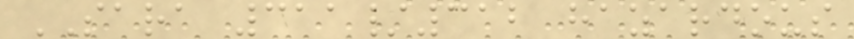SARA 311/312 hazardous
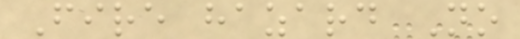Fire hazard No
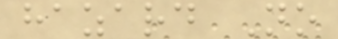hazard No
